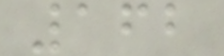162
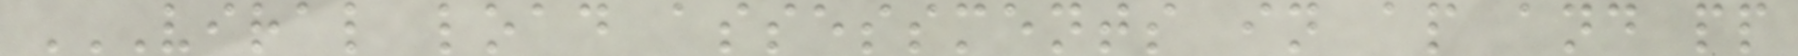VIRAL LOAD ASSESSMENTS IN AP AND PP
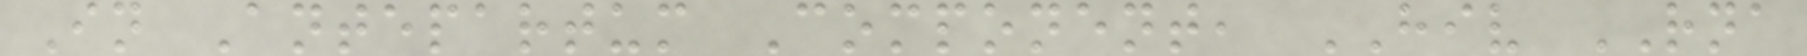In Antepartum Component, HIV RNA
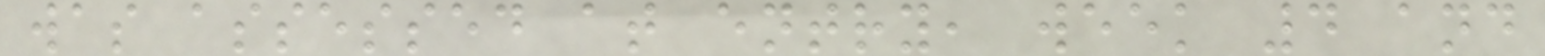was assessed at entry, week 4 and
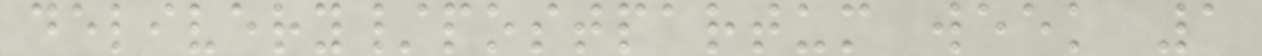delivery/postpartum week 1
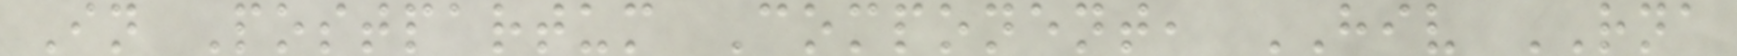In Postpartum Component, HIV RNA
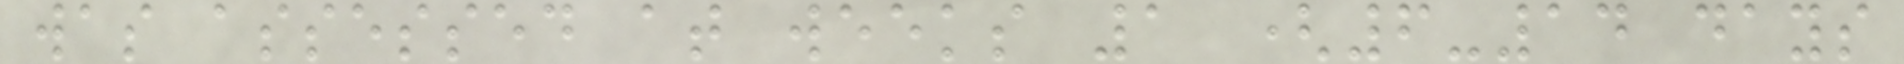was assessed at weeks 1 (6-14 days
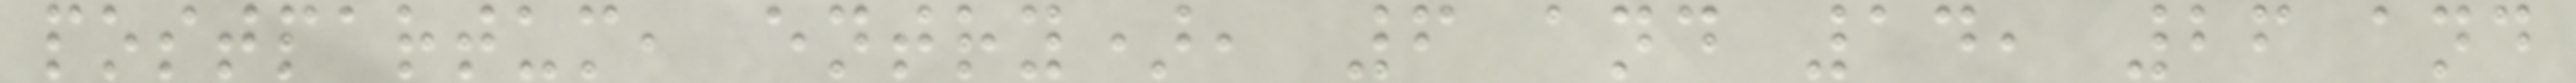postpartum, entry), 6 and 14, 26 and
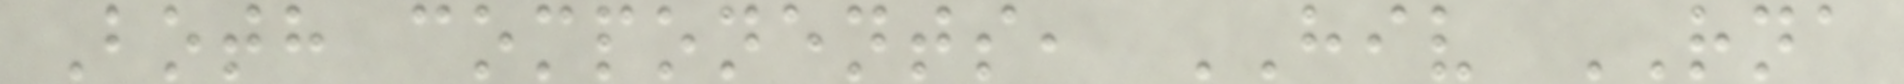Both components, HIV RNA
